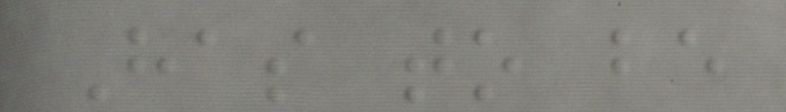Has to be
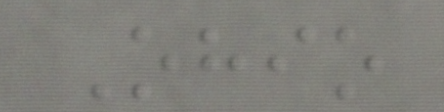Ohio
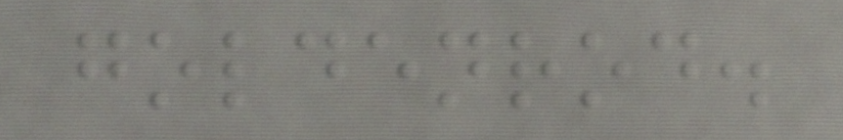goldenrod.
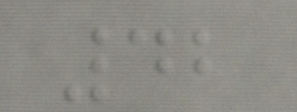42
